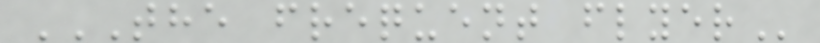THE FREQUENT FLYER
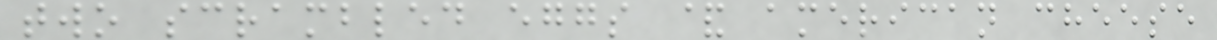two scrambled eggs & american cheese
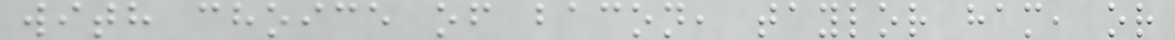with choice of bacon, taylor ham, or
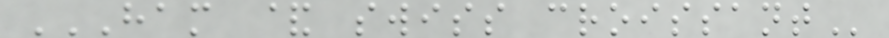HAM & SWISS CROISSANT
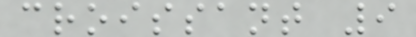croissant 9
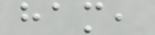ham,
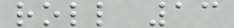roll 13
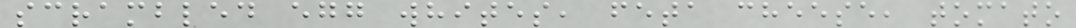scrambled egg whites, feta cheese, tomato
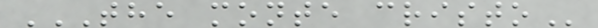THE MONTE CRISTO
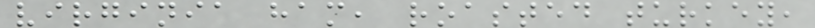virginia ham, roasted turkey,
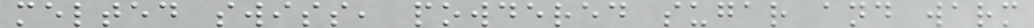melted swiss, powdered sugar and warm
